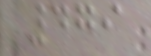479
